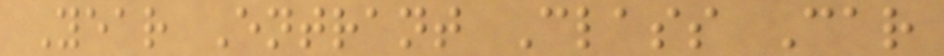Year Entrant Class Car
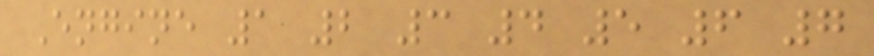Engine 1 2 3 4 5 6 7
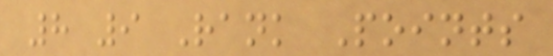8 9 Rank Points
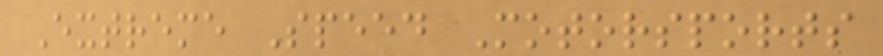Extreme Speed Motorsports
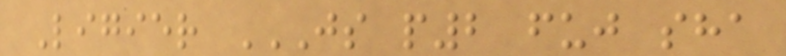Ligier JS P2 FUJ SHA
